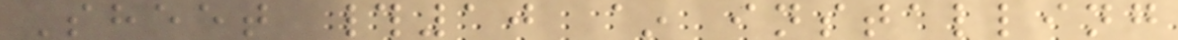Sheet #10 ~ installing
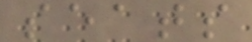seats
